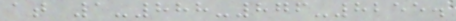at 1-888-876-8255.
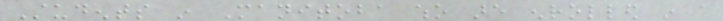Students in Manitoba who are enrolled in a
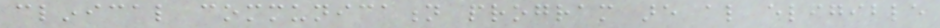clinical communication program are also eligible
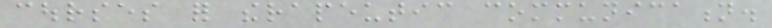courses for therapeutic communication.
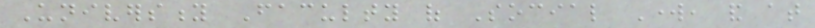University Faculty of Social Work, and at
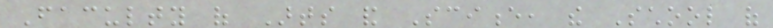Faculty of Arts and Science, the School of
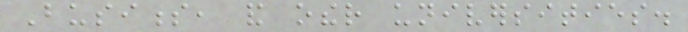Business, and other universities.
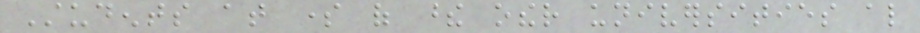Students at some of these other universities also
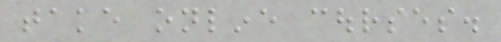take online courses.
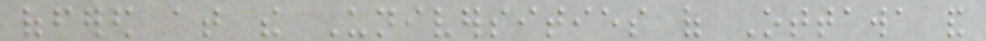offered at the Universities of Ottawa and
